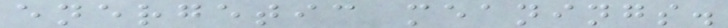energetic meanings.
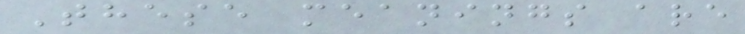These meanings are
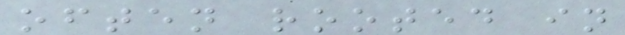often rooted in
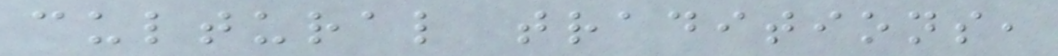cultural traditions,
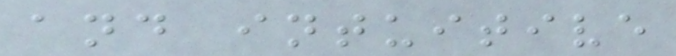and intuitive
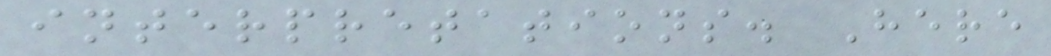interpretations. Here
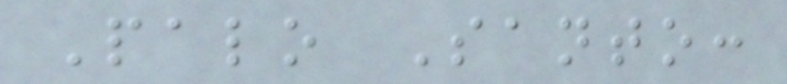Palo Santo:
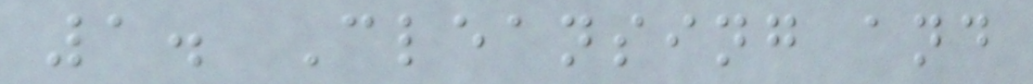1. Cleansing and
